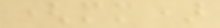(mm)
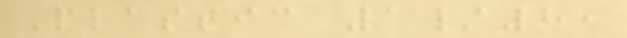Plastic 1/8,
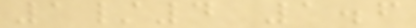1/4 1.6
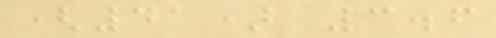(41) 3.6
